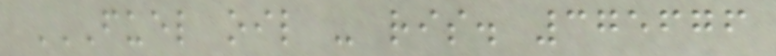FUEL OIL - RIS. 375676
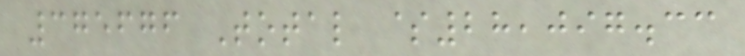375676 Total $28,097.33
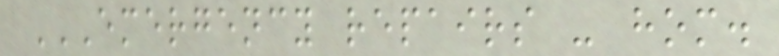EMERGENCY REPAIRS - HOM.
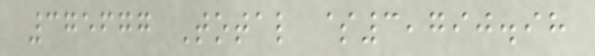375677 Total $3,790.98
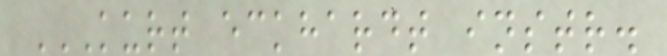KURT ECKHARDT INSTR.
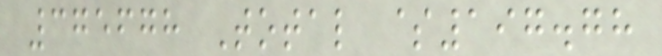375678 Total $197.78
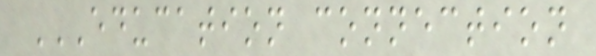EDUCATION CONNECTION
